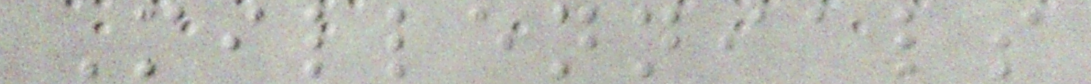Millennials
